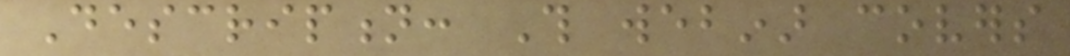Description: This webinar covers
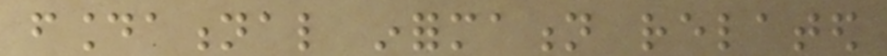foundational information related
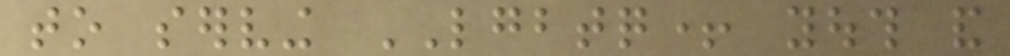to serving LGBTQ+ youth and
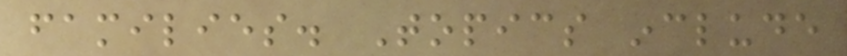families. Topics include
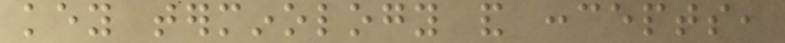key terminology and concepts,
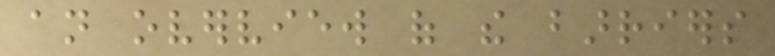an overview of the barriers
